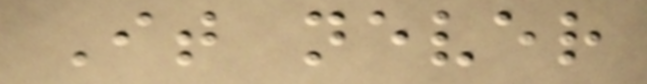It never
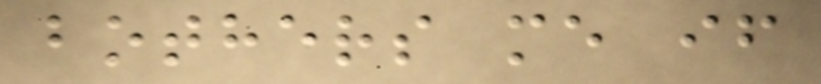bothers me if
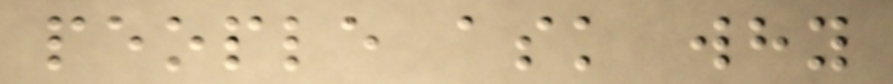people ask why
